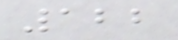122
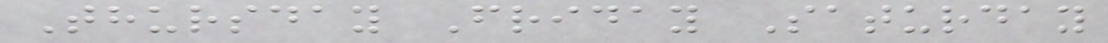Thursday Friday Saturday
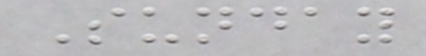Sunday
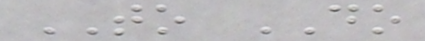TO DO
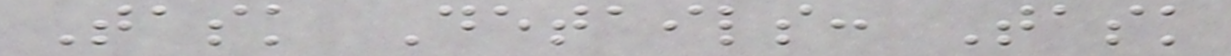Task Details: Task
